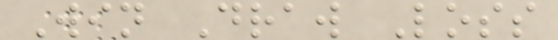Win Draw Loss
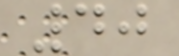40
